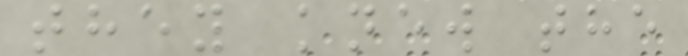they knew the
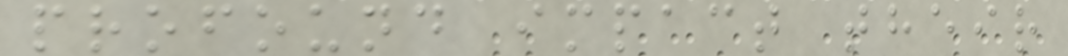profound impact their
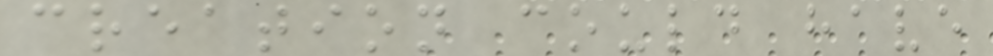creation could have
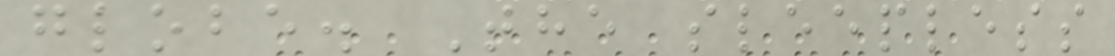globe. The sleepless
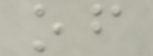of
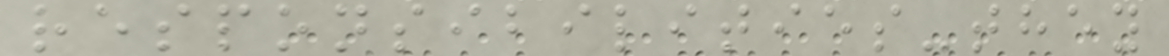responsibilities-they
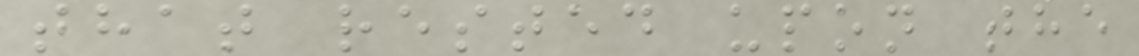that rested upon the
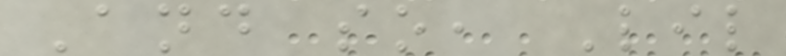And so, Lil
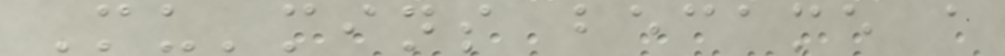Mu'mins became a
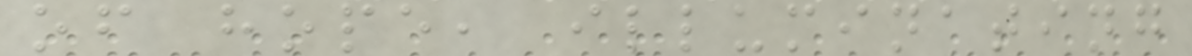of hope, illuminating
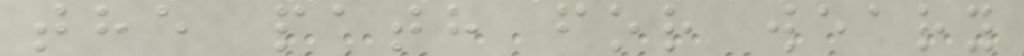the path for weary
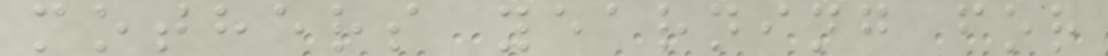mothers yearning for
